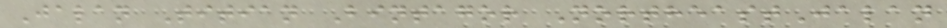Jalan Titian Bintagor NortheastJalan
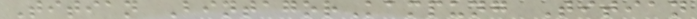Titian BintagorKampung Titian
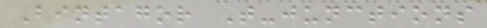Bintagor T-junctions
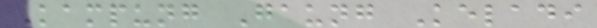Kampung Gaung Keladi
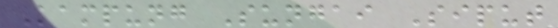Kampung Sungai Siput
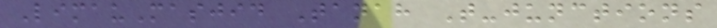LimauMasjid Tanah T-junctions
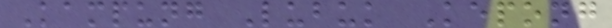Kampung Lubuk Kepong
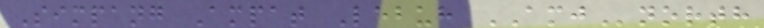Simpang Ampat Lebuh AMJnorth
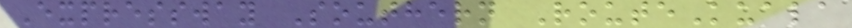Expressway Southern RouteKuala
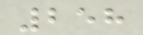258
